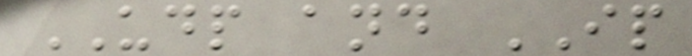UDP and IP
